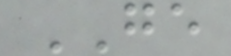GE
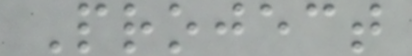Project
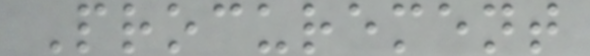Procurement
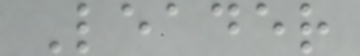Leader
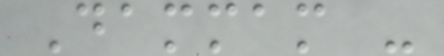Dammam -
